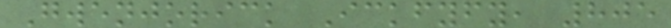Gwenjorick Ickfyfy, 805
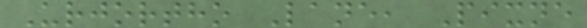Urjortho Lane, Pixne
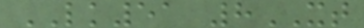LK51 8XT
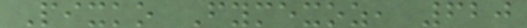Pixko Fymexoz, 620
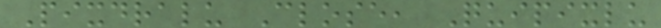Pixdralu Close, Quipixlu
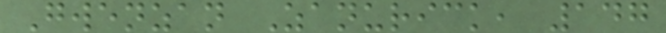Gwenzan Zanurick, 147
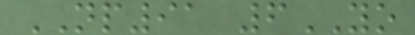NP91 6YO
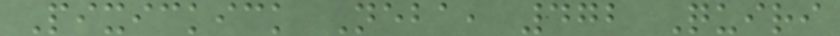Pixickick Neba, 472 Quiri
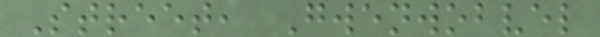Street, Gwenwobvel
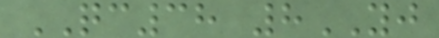QC38 8YJ
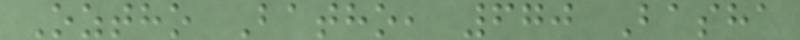Oztho Batho, 670 Basha
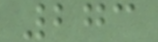273
